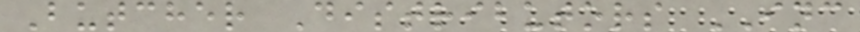Butcher Distributors INC
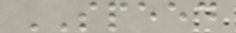SPEED
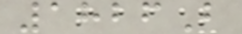1826B
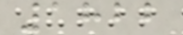1822
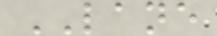LANE
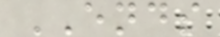ENDS
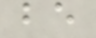be
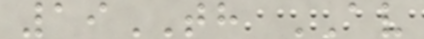19TH AV
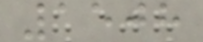1508
